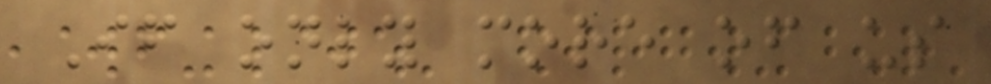If only more of us
